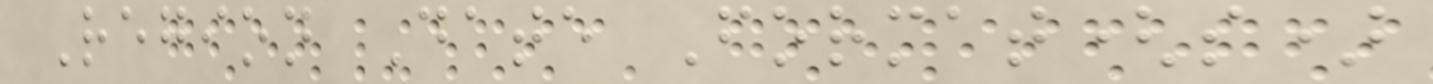Region Date Format(s)
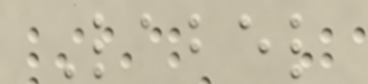Label
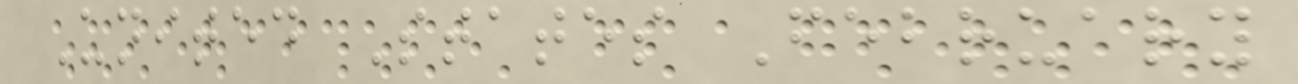United States February
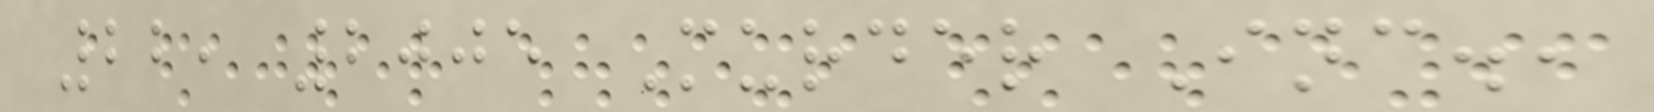22, 2005 Murder Inc.,
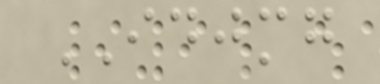IDJMG
